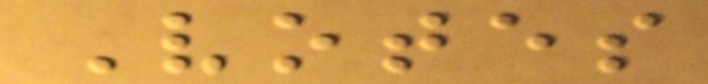Votes
